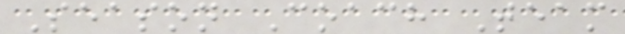Season Coach Team
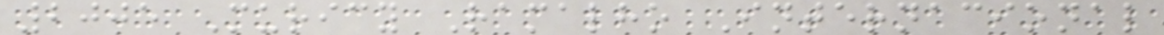2005 Muricy Ramalho Internacional
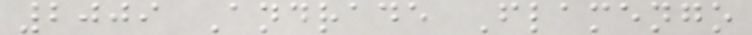2009 Andrade Flamengo
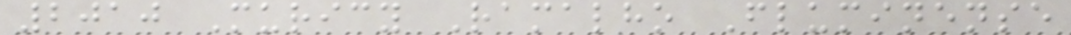2010 Muricy Ramalho Fluminense
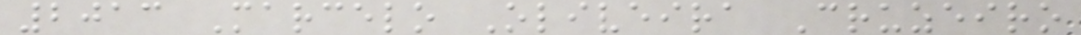2013 Marcelo Oliveira Cruzeiro
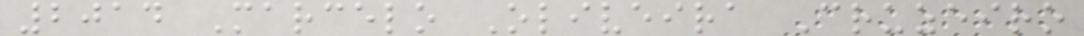2014 Marcelo Oliveira Cruzeiro
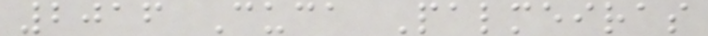2016 Cuca Palmeiras
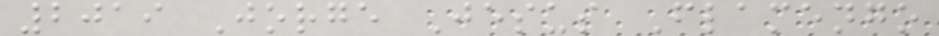2019 Jorge Jesus Flamengo
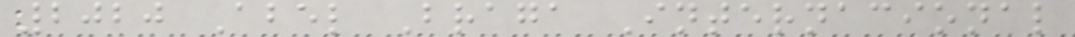2020 Abel Braga Internacional
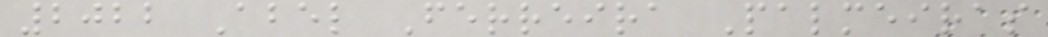2022 Abel Ferreira Palmeiras
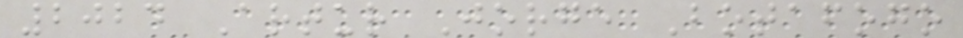2024 Artur Jorge Botafogo
